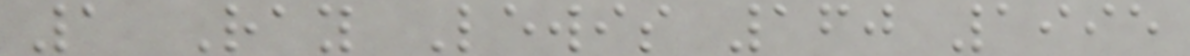1 Ray Lewis 160 1995
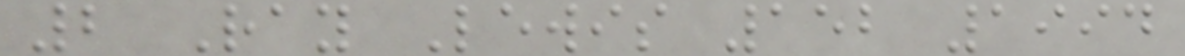2 Ray Lewis 152 1994
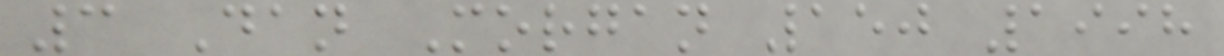3 Dan Morgan 150 1998
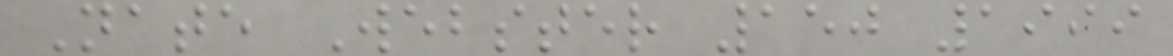Nate Webster 150 1999
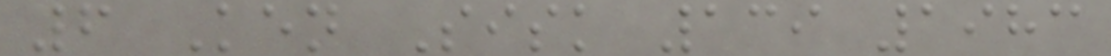6 Ken Sisk 139 1983
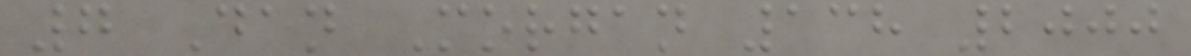7 Dan Morgan 138 2000
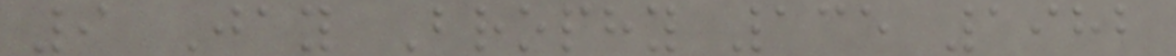9 Jay Brophy 135 1982
